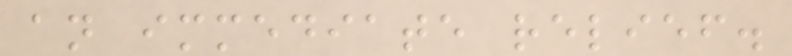an immediate relief.
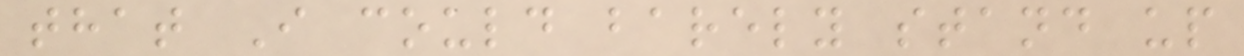that I could barely stand up
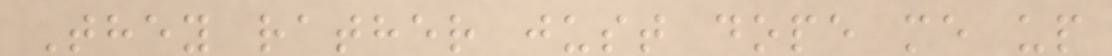They rather just dope me up
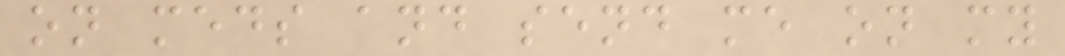on meds and send me on my
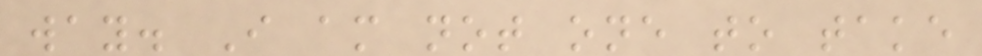way. I am not one to take
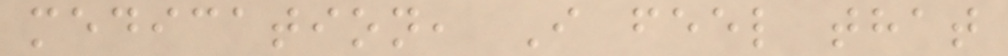medication, I feel that
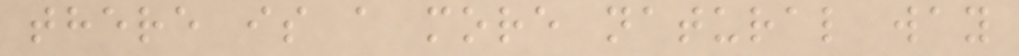there is a more natural way
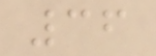36
